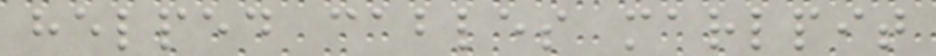helped cables marlpit
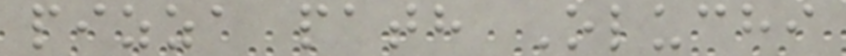pizza path Oluchi
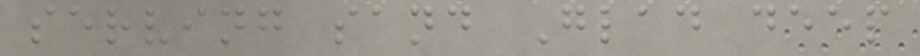serving sand Glad deep
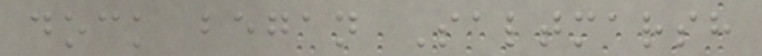dock began Saltmarsh
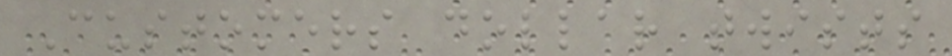Customers dollar twists
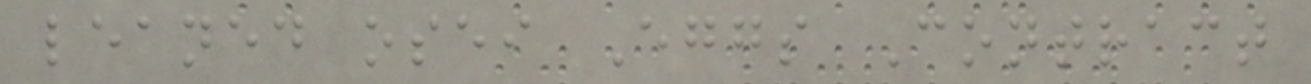leaned osei Eggs Contract
